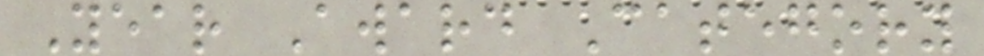Year Award Category
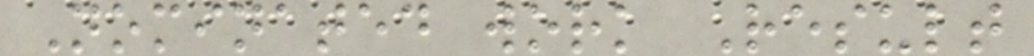Nominated work Result
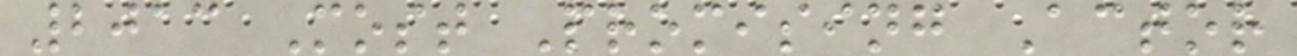2013 Most Promising Actor
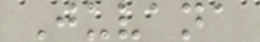Juvana
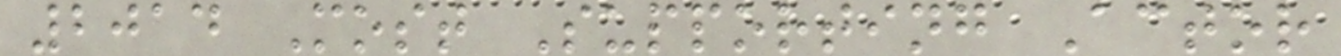2014 Most Supporting Actor
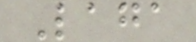Laga
